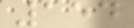154
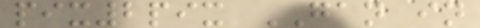pix2pix GAN in
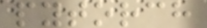pytorch
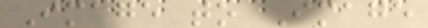Image to Image
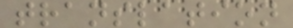translation
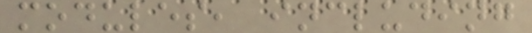modules, including
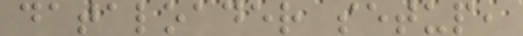dataloader setup,
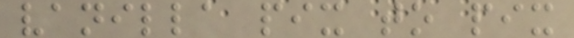vanilla pix to pix
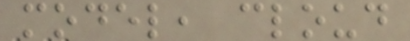model, cloud
